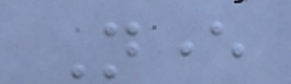Never
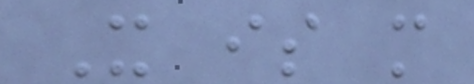It is more
